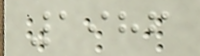1986
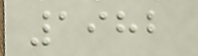1982
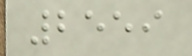2559
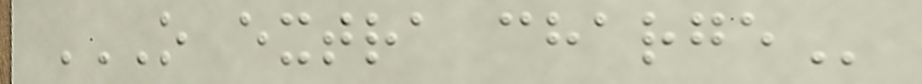O EXTRA CHARGE
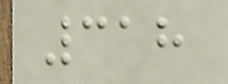318
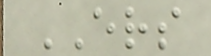ERS
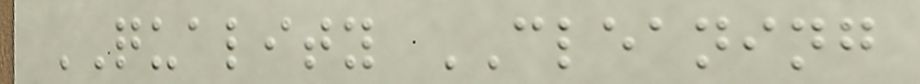QUALITY CLEANING
